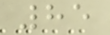85
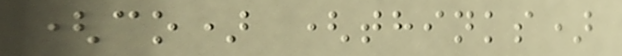(co) (thinks)
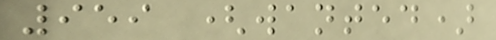959 (wanted)
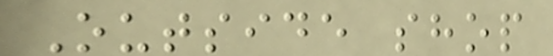Outside shop
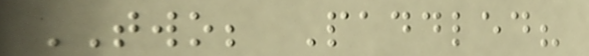TWO; Paddled?
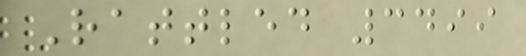Rattled 3499
